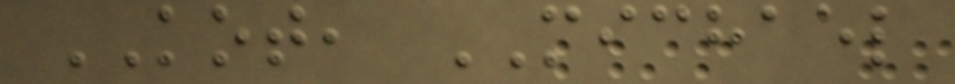KOT, MICHAEL
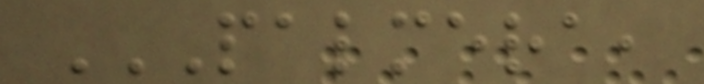PALMERA,
